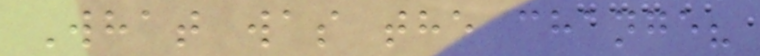What was the change?
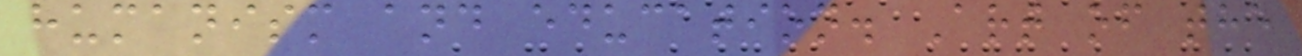humanism and education. Art of the
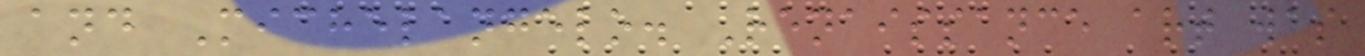and Michelangelo. Renaissance art was
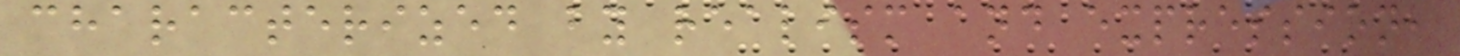characterized by realism and expression,
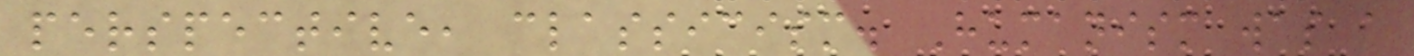perspective, classicism. Humanism was a
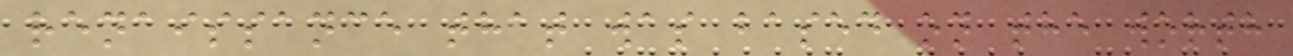renaissance that was based on the worth
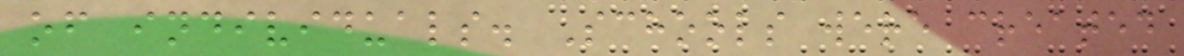of individuals. Schools were created
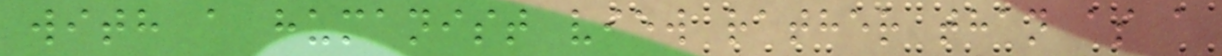with a humanist view rather than as a
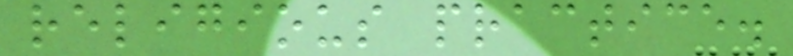religious practice.
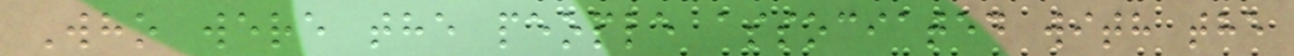Who were the people associated with the
